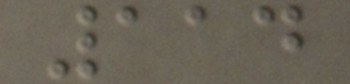114
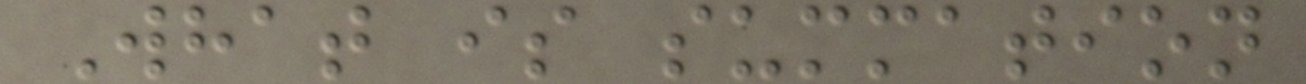What is summation
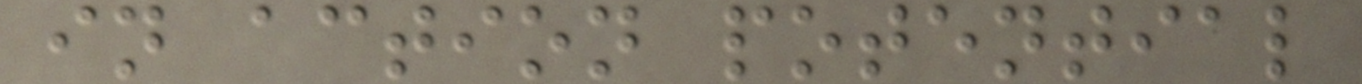in action potential
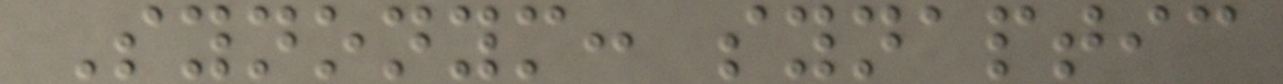Synonym: synaptic
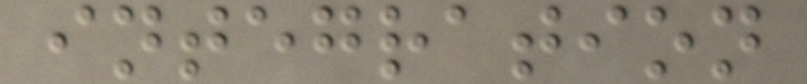integration
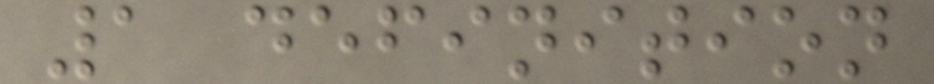1 definition
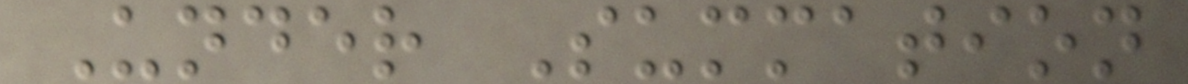Under Summation
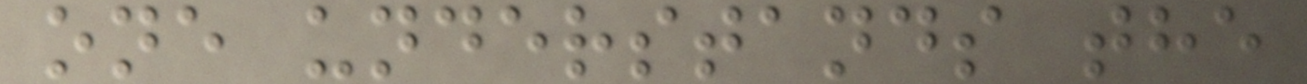one understands the
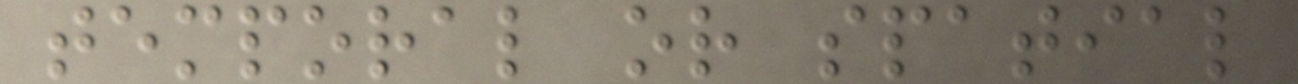temporal or spatial
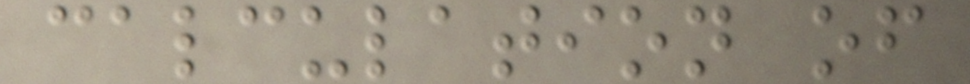calculation of
